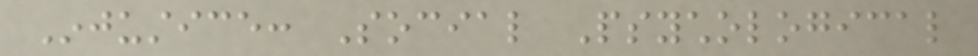Injustice: Social Psychological
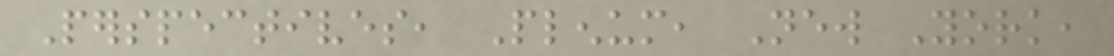Perspectives, Plenum, New York,
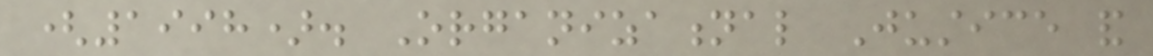(1998). Organizational Justice and
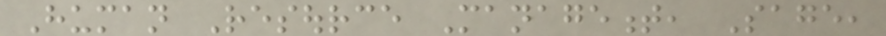Human Resource Management, Sage,
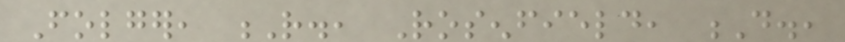Folger, R., Rosenfield, D.,
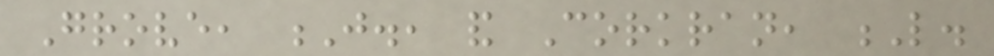Grove, J., and Corkran, L.
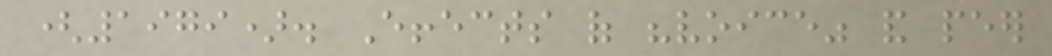(1979). Effects of "voice" and peer
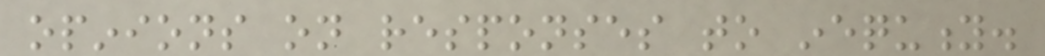opinions on responses to inequity.
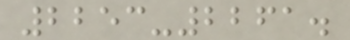2253-2261.
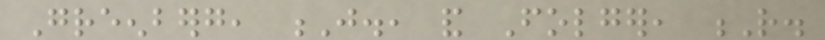Greenberg, J., and Folger, R.
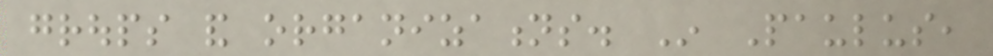groups and organizations. In Paulus,
